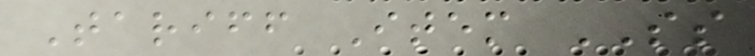Tariff Item SS
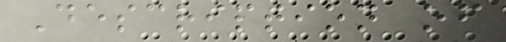Description of
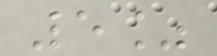5%
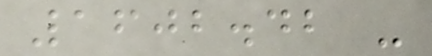1602.42 -
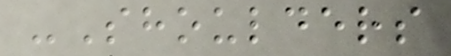-Shoulders
